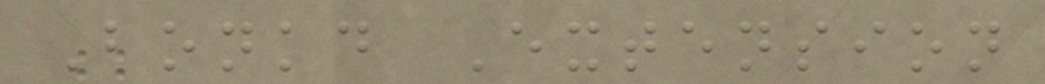Bonkd Extension
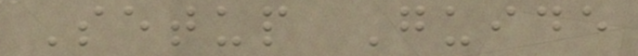Setup Guide
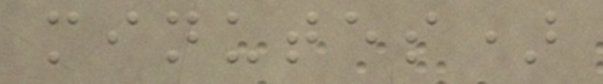minutes)
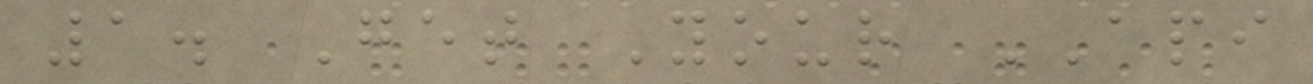1. Get Your API
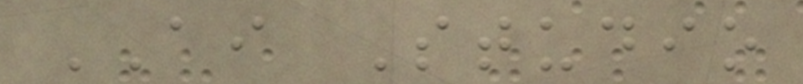AI Studio
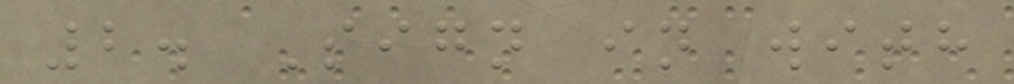2. Sign in with
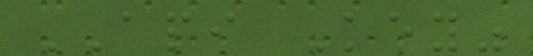API Key"
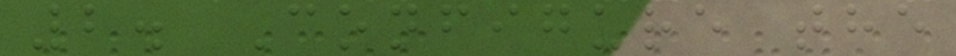2. Configure the
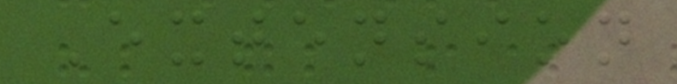Extension
